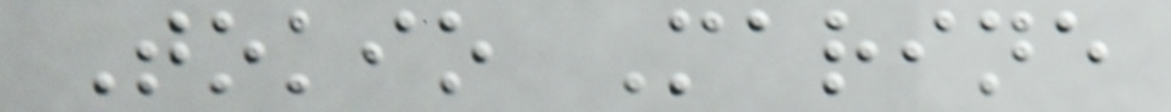Tokio Marine
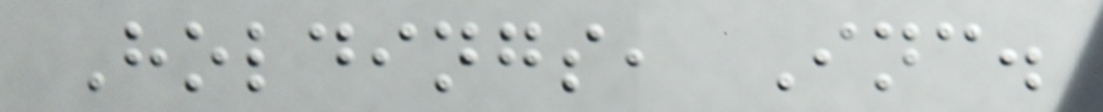Holdings, Inc.
